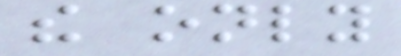the only
